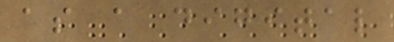as a digital
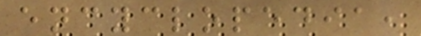encyclopedia,
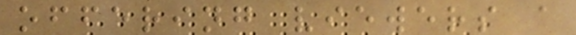offering viewers a
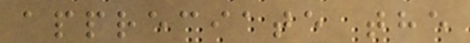appreciate the
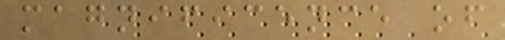magnificence of
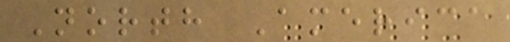North America
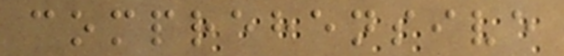comprehensive
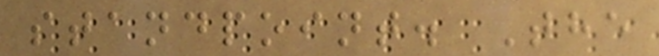standpoint. The
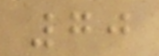70
